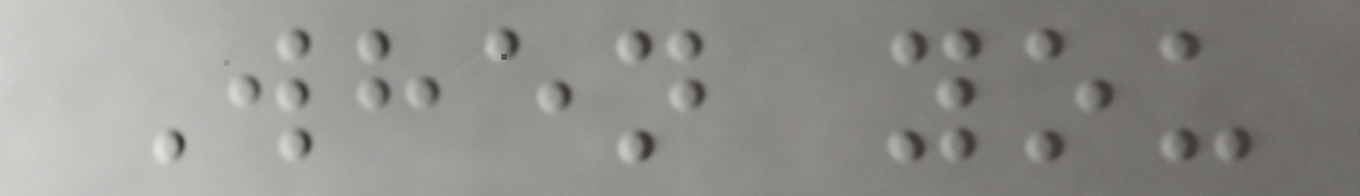When you
